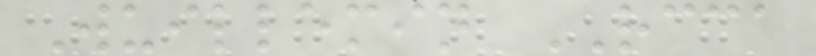Wuillemin RCCA
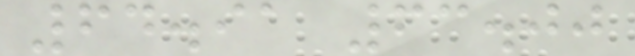64.91 63.00
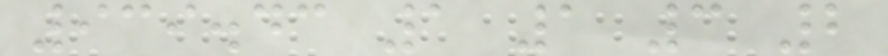939.43 1 1 3 2
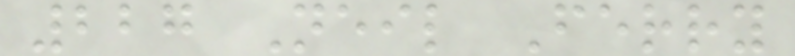227 Neil Ferry
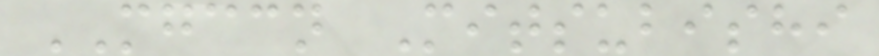MGCCN Mitsubishi
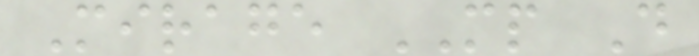Mirage MP D
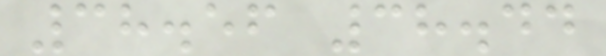38.56 38.44
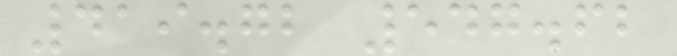419.72 547.62
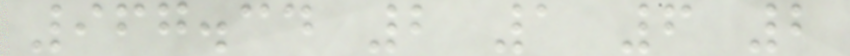967.34 2 1 6 2
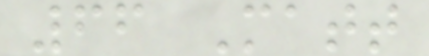66 Matt
